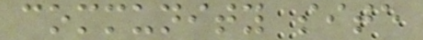community site
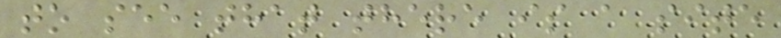to see that there is a site
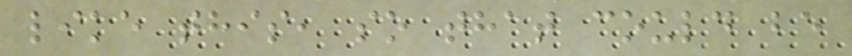like this, so that could be
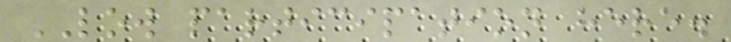LOW participation here.
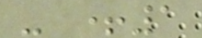- +1
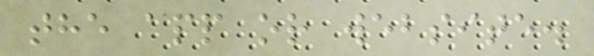the app or website.
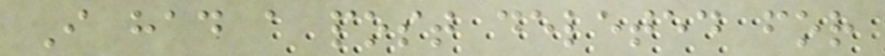I had a post deleted for
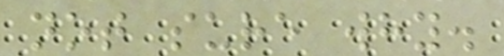not sure why.
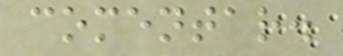comentar.
